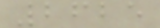2625
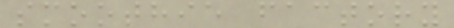smoothie factory
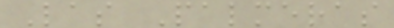Las Palmeras
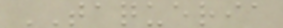TAQUERIA
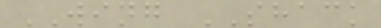WING SHACK
